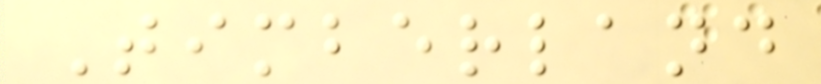Timberland
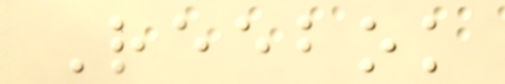Reebok
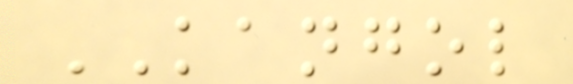KANGOL
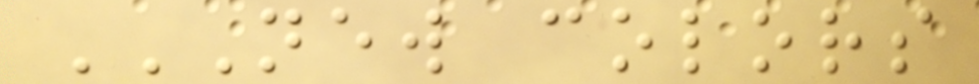NEW COLORS
